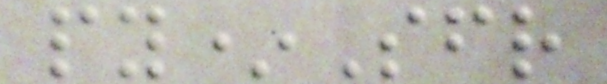py*Sfr
